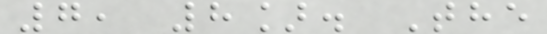7, 8]. The
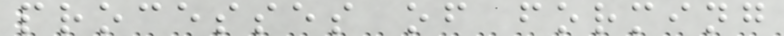processes of forming
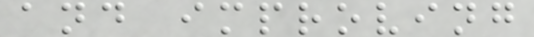and improving
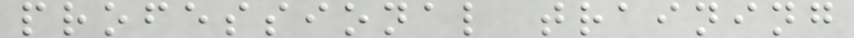professional training
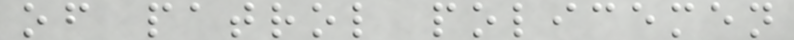of patrol policemen
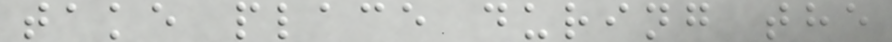take place during the
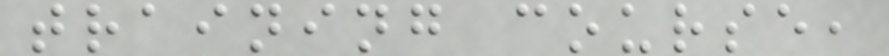training course,
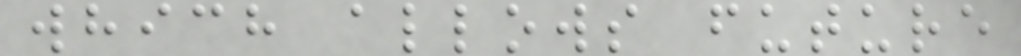which allows future
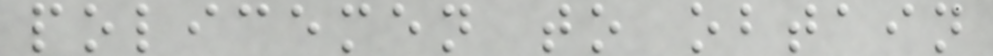policemen to obtain
